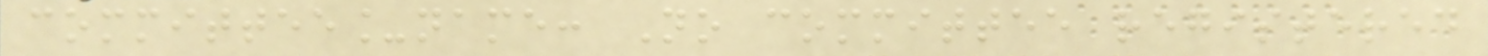committee_name: No committee registered
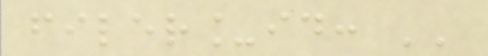filer_id: ''
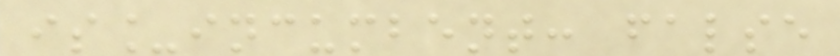is_incumbent: false
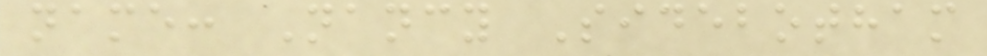name: Nancy Sidebotham
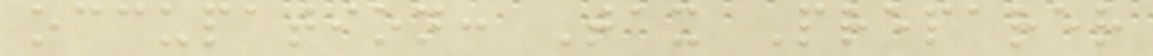occupation: Tax Preparer
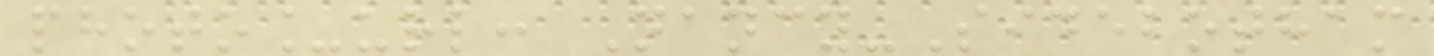photo_url: Nancy-Sidebotham
